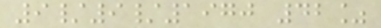9/9/1970 42%
